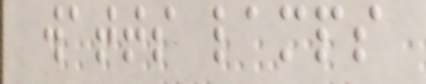watts lamps
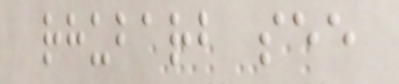rhubarb see
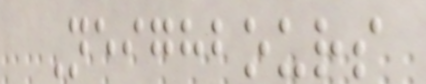Neighbours
